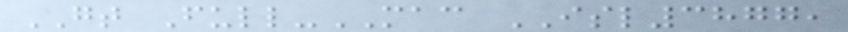GT Full-MAC ISL3877,
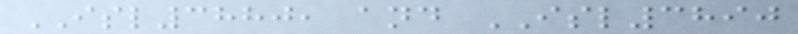ISL3880, and ISL3890
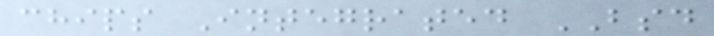chips Integrated BSD
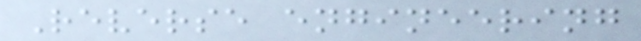Reverse engineering
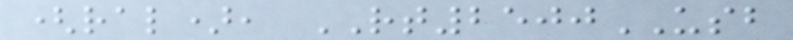(ral), RT2500USB
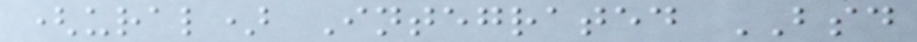(ural) Integrated BSD
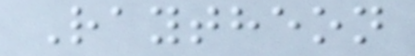Raytheon
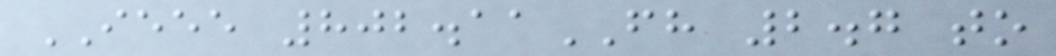IEEE 802.11FH 2.7 to
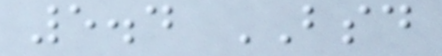5.4 BSD
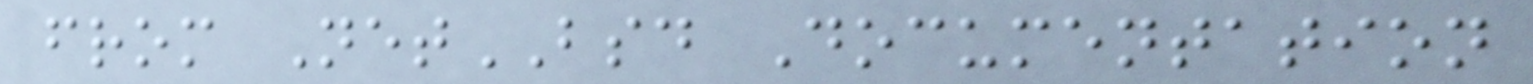from NetBSD Documentation
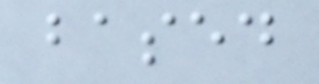based
